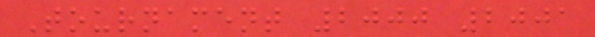Tournament 2000 2001
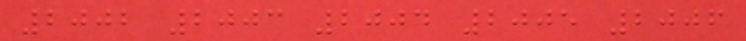2002 2003 2004 2005 2006
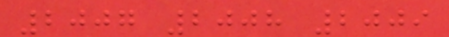2007 2008 2009
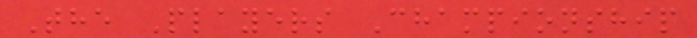The Players Championship
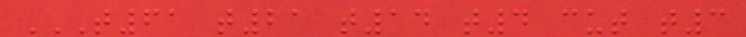T61 T21 T14 T4 CUT T3
